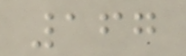167
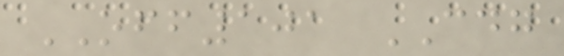OFF101 CDG
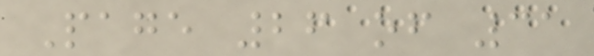Page 26 of 31
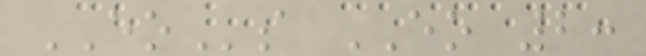EOs EO 2:
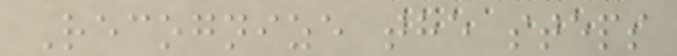Recognize the steps
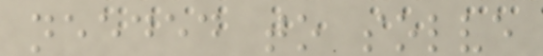needed to solve
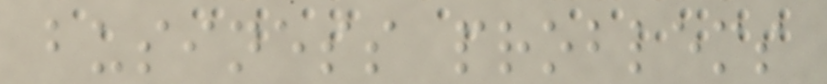business problems
